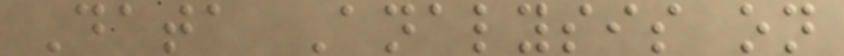Data Analysis on
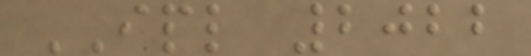IPL 2022
